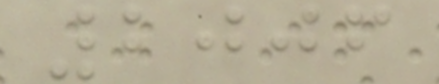2006
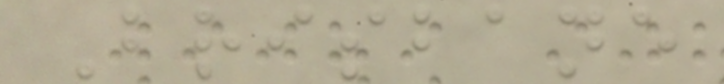Brisbane
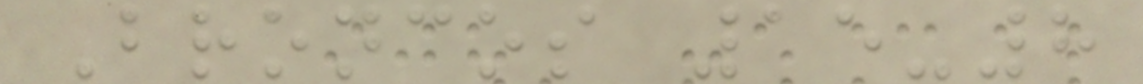Broncos 15-8
